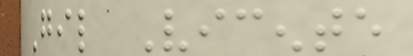Gil Vicente
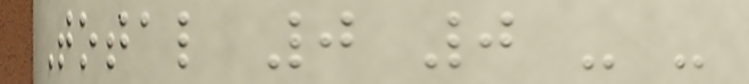Total 0 0 - -
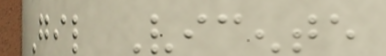Gil Vicente
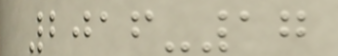2016-17
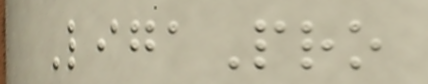LigaPro
